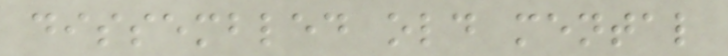dissembled old mental
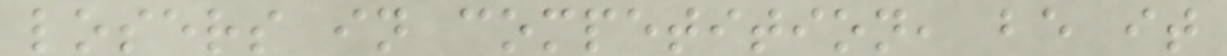losers in competition, be it
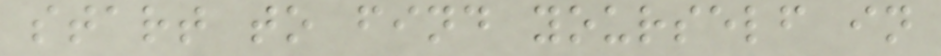start to find yourself in
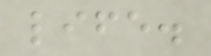life.
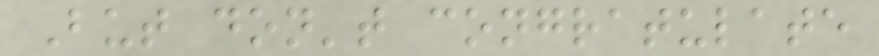But don't congratulate
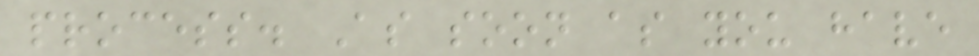process. As soon as you have
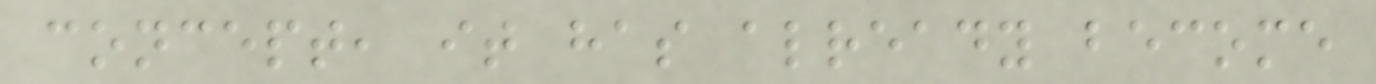concept, it has already become
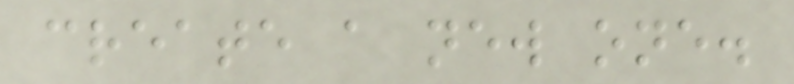create a new one.
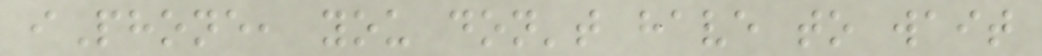iPhone, you don't have to wait
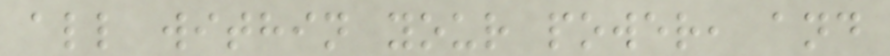all within your power, and
